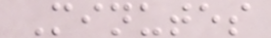Minutes
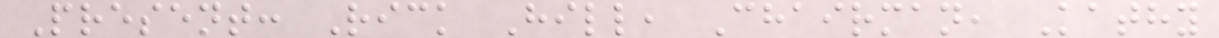Present: Rick Hill, Chairman, Kathy
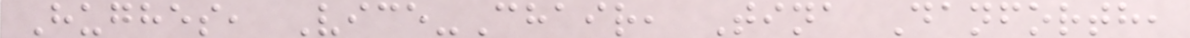Hughes, Vice-Chair, Tina Danforth,
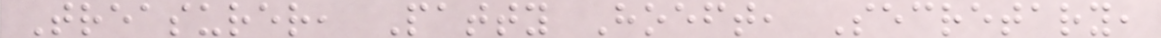Treasurer, Patty Hoeft, Secretary,
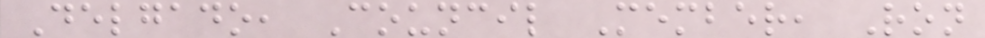Delgado, Council Member, Ron
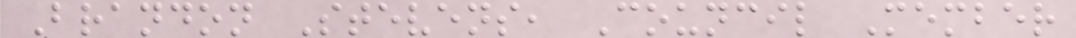Brandon Stevens, Council Member
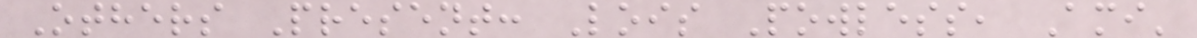Others Present: Lois Powless, Ami'
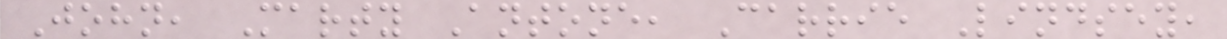John, Marty Antone, Carrie Lindsey,
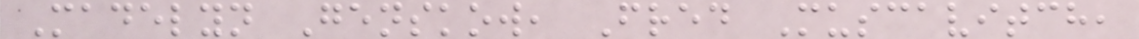Madelyn Genskow, Fred Muscavitch,
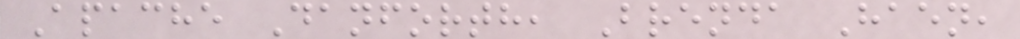Apache Danforth, Brenda Haen,
